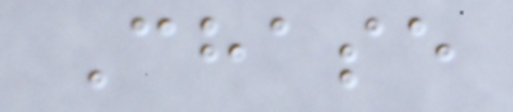Chase
